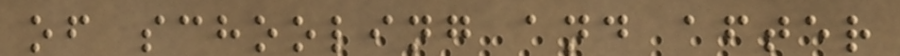of schooling and after
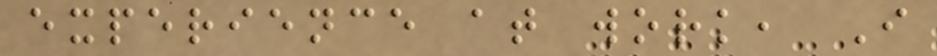experience at work, I
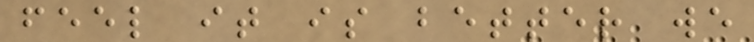feel it is better we
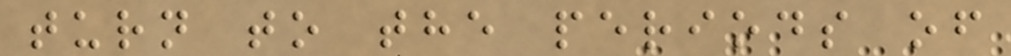turn to the periods of
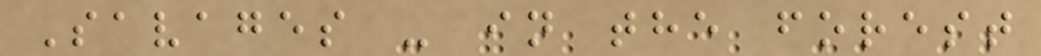Savages - in the forest
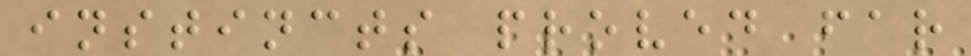instincts proved far
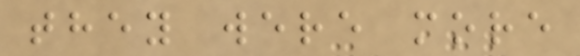they were more
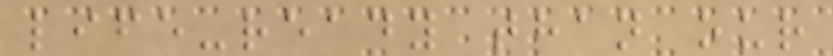life-ready than our
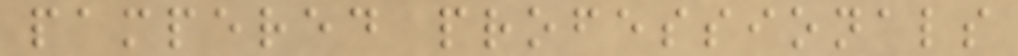pampered professionals
